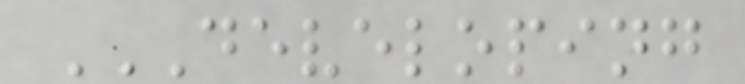DEVELOPING
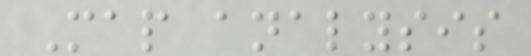Map analysis
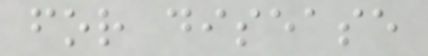for disease
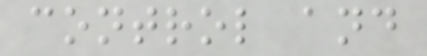control and
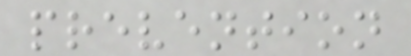prevention
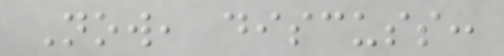Now, discuss:
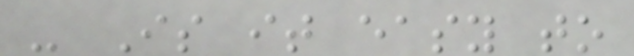- Is it easy to
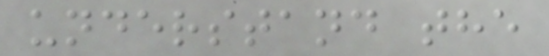understand the
